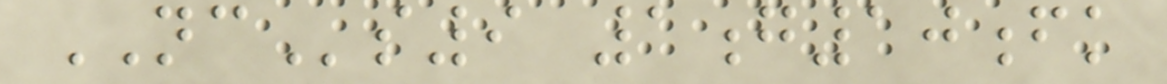NCs9 1g10fk
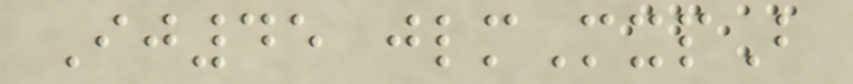Ij45 jlmMxpB
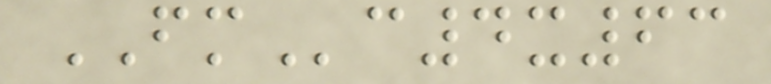FMc4x63
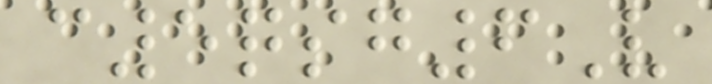c5qsg6V
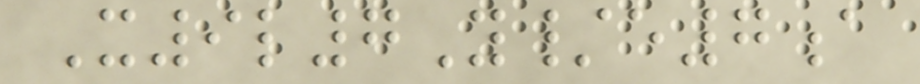X9l7Y/e7a
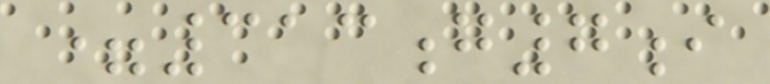=313g7i
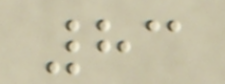83
